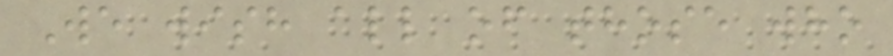We wish all of those who
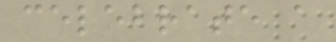celebrate a
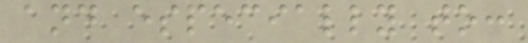and especially to:
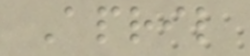April
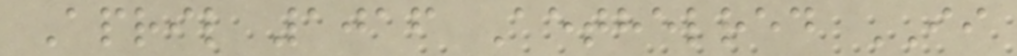April 1016 Aethelred II
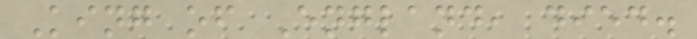King of England, died.
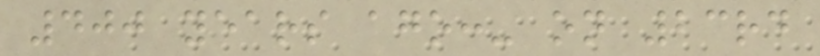400 years ago:- on 23rd
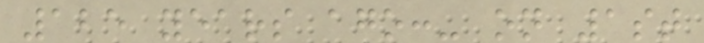125 years ago:- on 1st
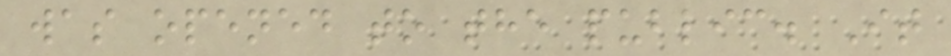was opened to the public. It
